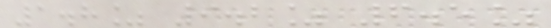1.8% 9.2% 6.5%
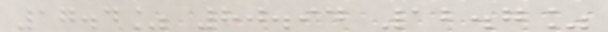17.4% 80.94 12.7%
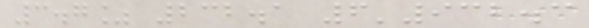3.7% 232.1 6'932.3
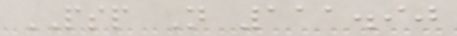PSP N 111.90
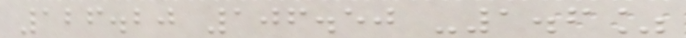126.20 106.50 -1.6%
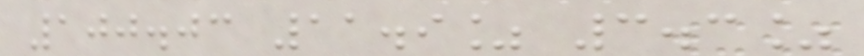100.03 11.9% 3.3%
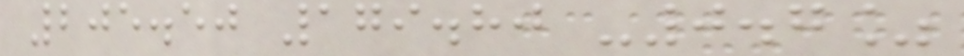205.50 179.80 -0.7%
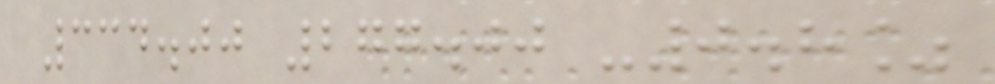334.00 277.00 -0.8%
